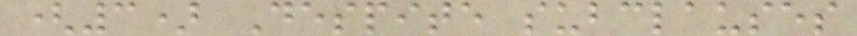(3) Despite subclauses
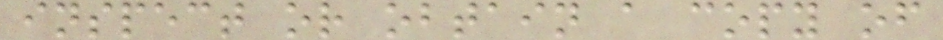inspect or obtain a copy of
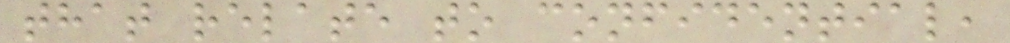that relate to confidential,
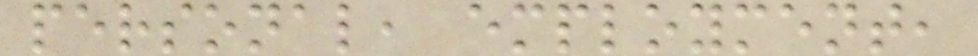personal, employment,
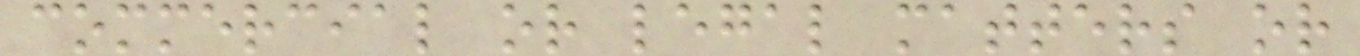commercial or legal matters or
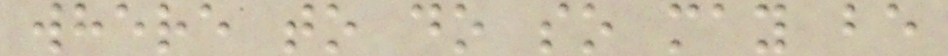where to do so may be
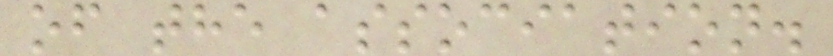of the association.
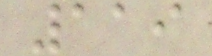119
